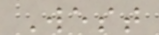West
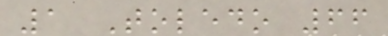1 Toledo 66
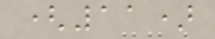(11)
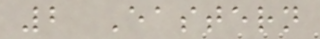2 Eastern
